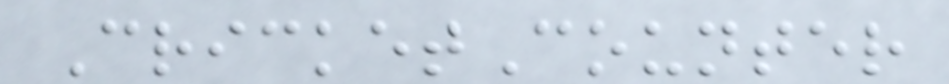CricketCounter
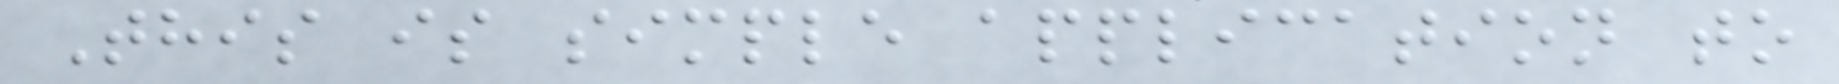This is simple application to
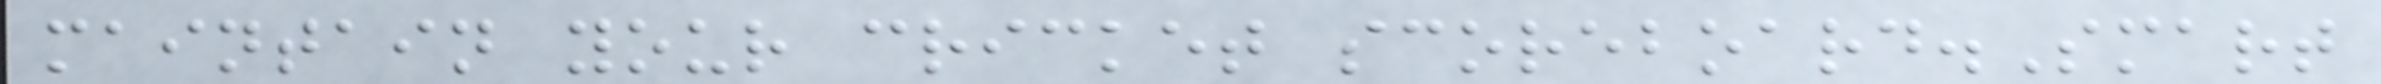maintain your cricket scoreboard.Smart
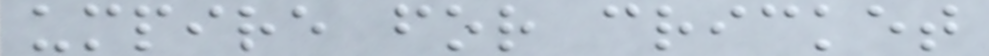umpire for cricket
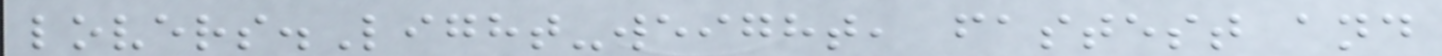lovers.Light-weight, fastest and
